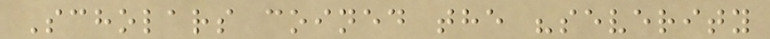Scholars coined the "severity
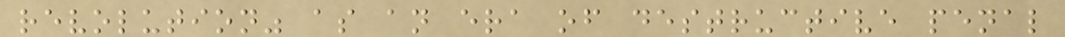revolution" as an era of destructive penal
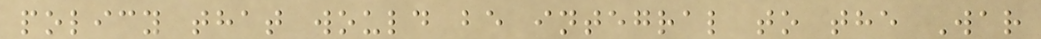policy that would be integral to the War
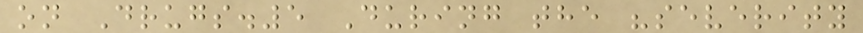on Drugs.5 During the "severity
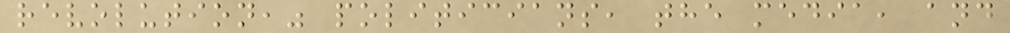revolution," politicians, the media, and
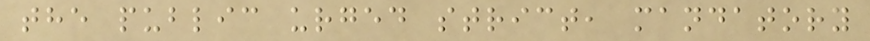the public urged strict, mandatory
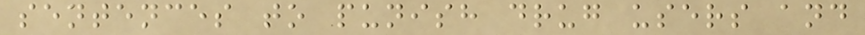sentences to punish drug users and
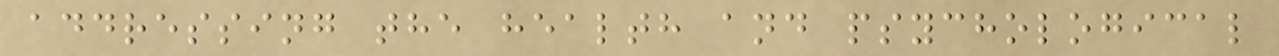addressing the health and psychological
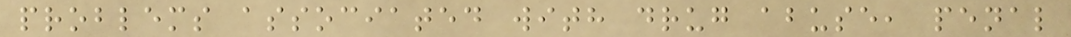problems associated with drug abuse, penal
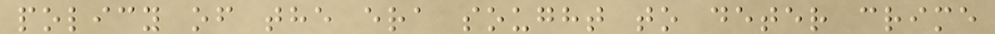policy of the era sought to deter crime
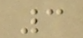3
